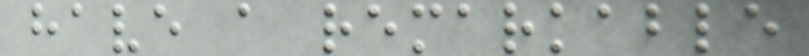have a remarkable
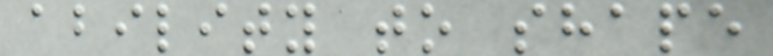ability to shape
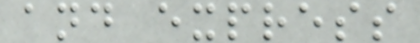and express
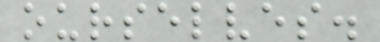ourselves.
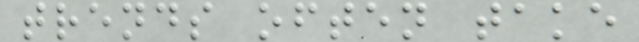trends often take
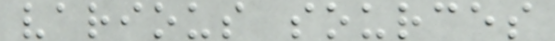various sources
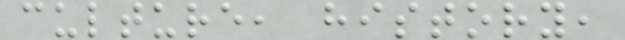culture, history,
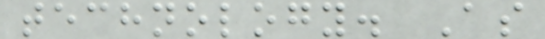technology. As
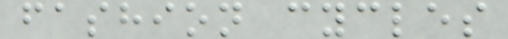fashion cycles
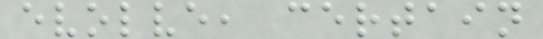evolve, certain
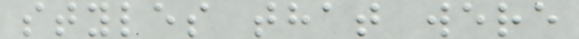styles that were
